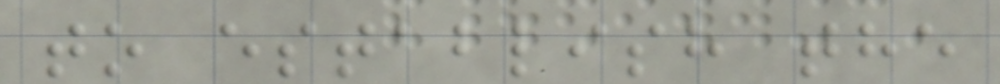to establish the
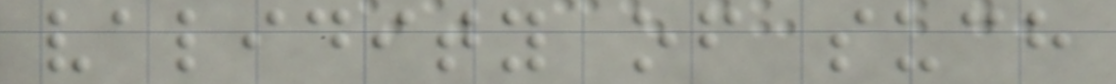validity of such
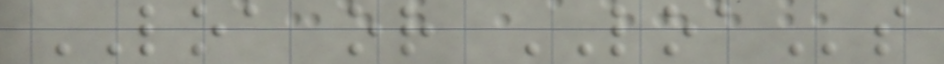LOA or LOAs
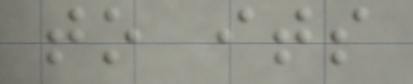to its
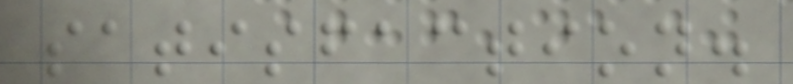satisfaction.
